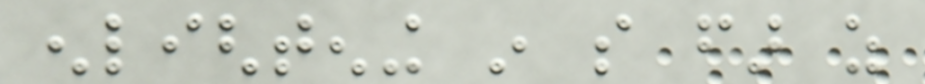enlightening in so far as
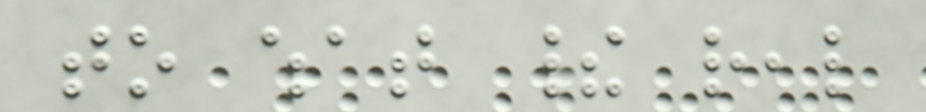to what their real
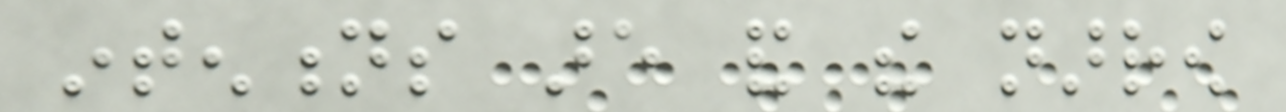intentions are and the narrow
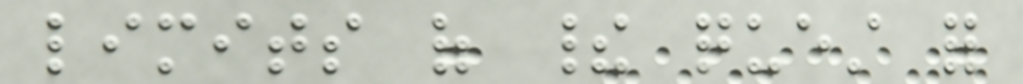limits of their quest for
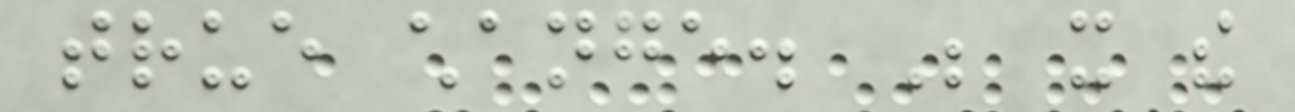true change. Be it the
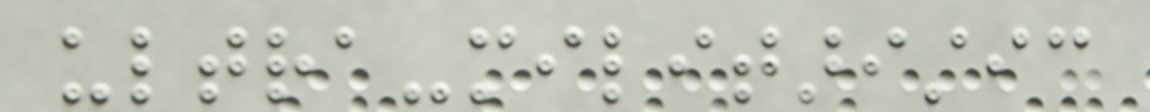ultra-militaristic
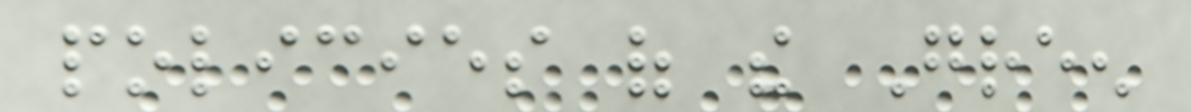policies of the Green
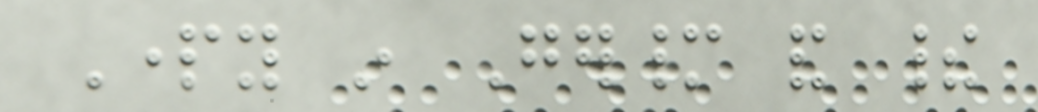Party in Germany and their
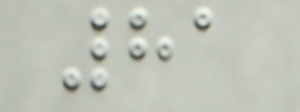81
